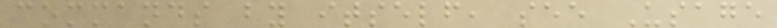commands by itself, see Usage
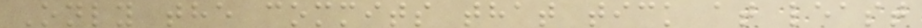Only the commits that tick at least
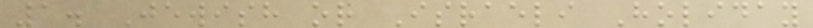1. Jewish or Israeli Holiday
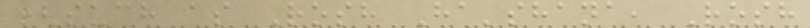(such as Rosh Ha'shana, Rosh
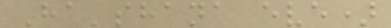Ha'shana eve)
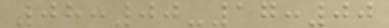08:00-17:00
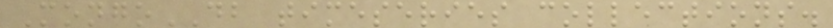MongoDB timeseries collections.
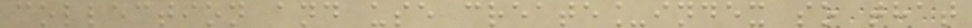collection and use create_index so that
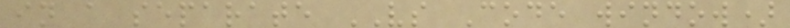in a separate VS Code window)
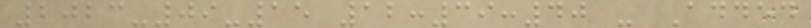2023-09-15 12:39:40 - Added
